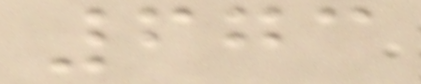673
